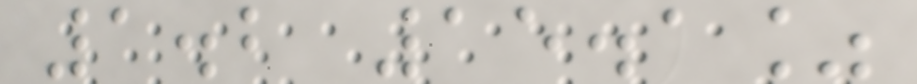1.2 15.1%
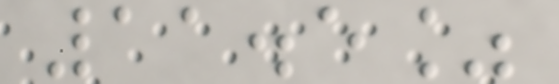11.5%
